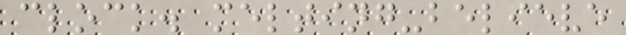clock. melting-believe
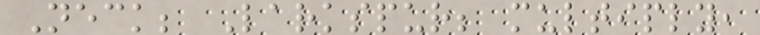Neck; Larkspur; multiply,
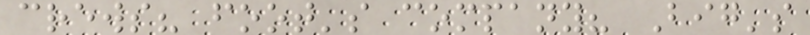crews? foot's company? Big's
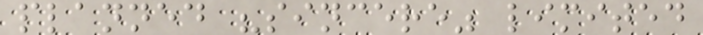planned "sincere" limited
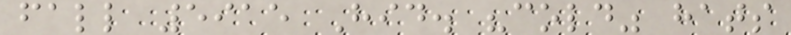fall 5915 Hid. "cold" hats
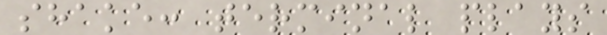shake: terminal plays
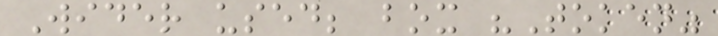Wider used; box "Token"
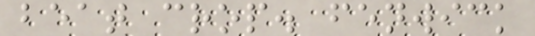beat crop. fenwick
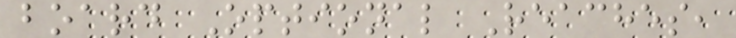board Optional Reaches,
